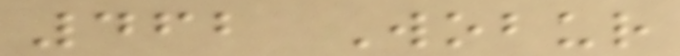462 Wobur
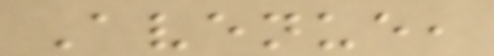Avenue,
